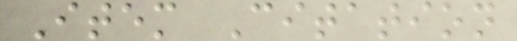Item Citation
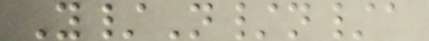Y/N/n/a
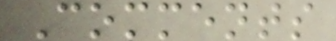Comments
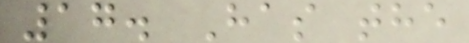17. Has the
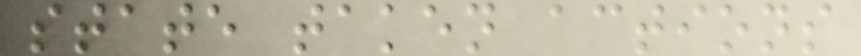state taken actions
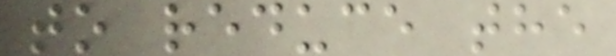to reduce the
